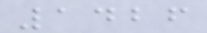1426
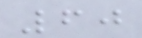60
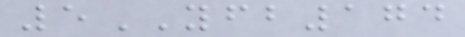5YFB174
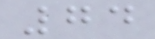74
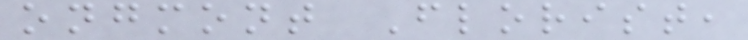ongmont Florist,
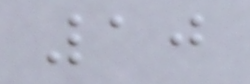10
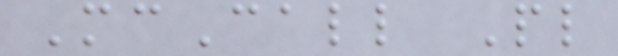McCall Pl
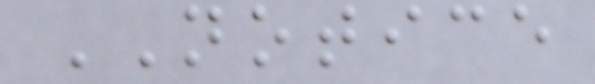NOTICE
